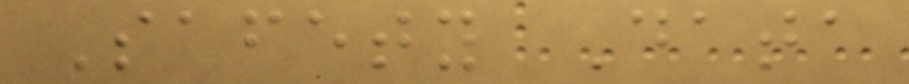Safety Data
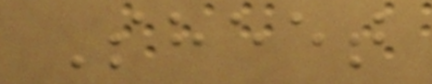Sheet
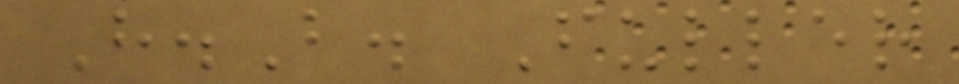H.B. Fuller
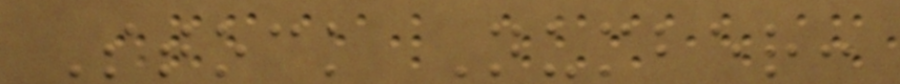Stock Number:
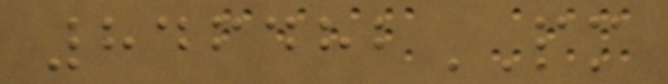846482PM
